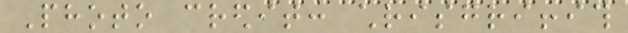Photo credit: chrisgriffith
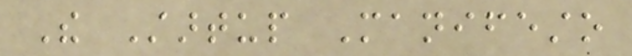The Startup Manifesto
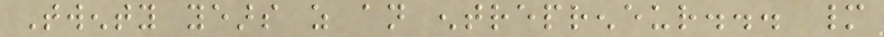Twenty years as an entrepreneur... many
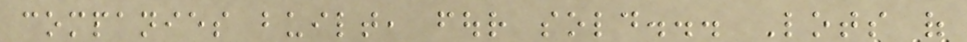companies built, four sold... Lots of
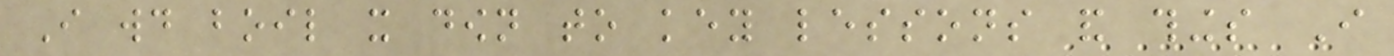I would boil it down to key lessons and things I
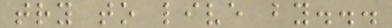try to live by...
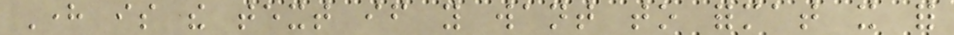Here is the text if you want to format it for
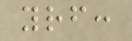yourself:
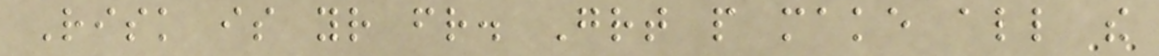Risk is your friend. Great people make all the
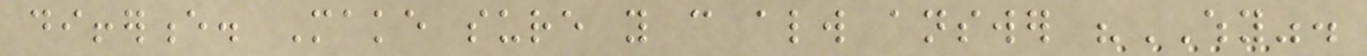difference. Make sure you can always answer "WHY".
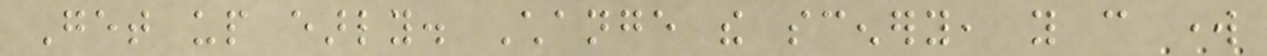Get up early. Change the scenery, you can work
